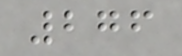276
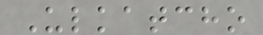Ulkatcho
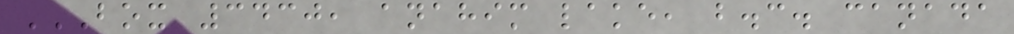BOX 3430, ANAHIM LAKE, B.C. CANADA
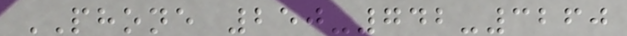PHONE 250-742-3260
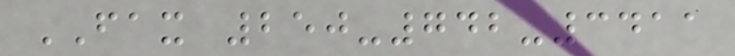FAX 250-742-3411
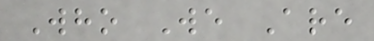Who We Are
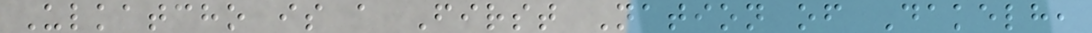Ulkatcho is a First Nation of Dakelh,
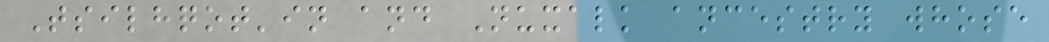Tsilhqot'in and Nuxalk ancestry whose
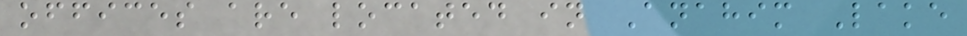offices are located in Anahim Lake
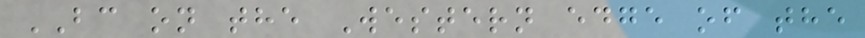BC on the Western edge of the
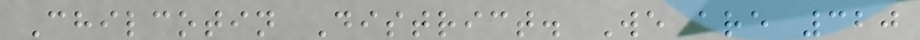Chilcotin District. We are 320
